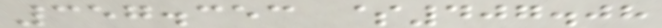357.353 $407.08
